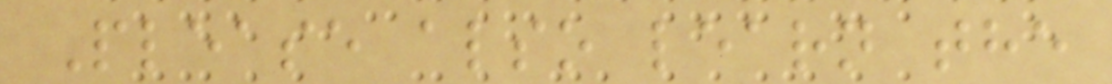Please also learn the
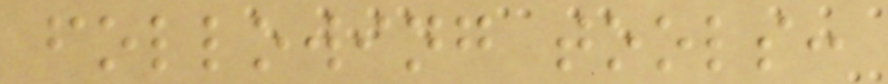following tools:
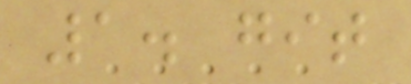1. git
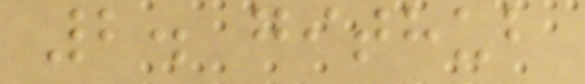2. github
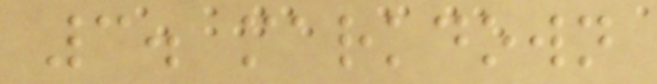3. markdown
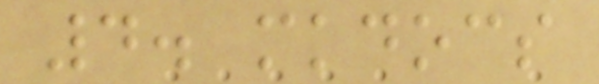4. mkdocs
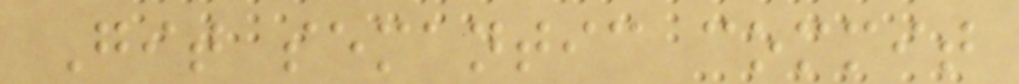Git semantic commit
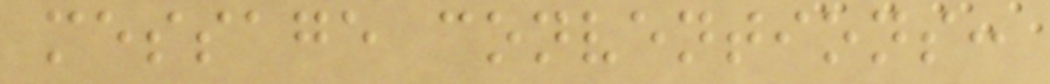message conventions:
